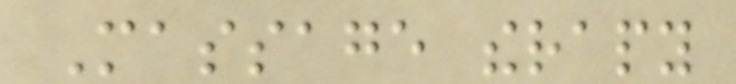Massage therapy
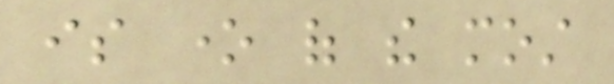is one of the most
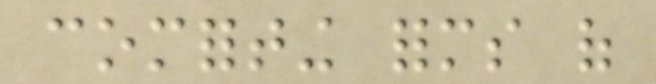comforting forms of
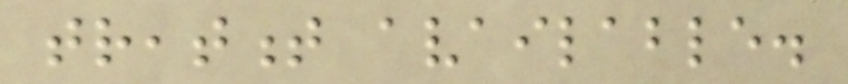treatment available.
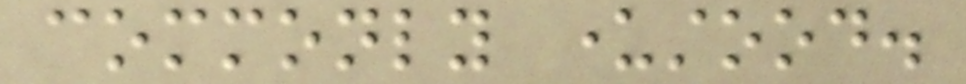commonly understood.
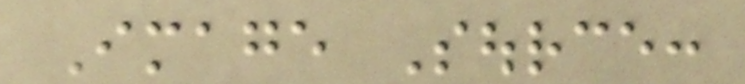Image Source:
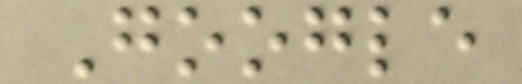Google
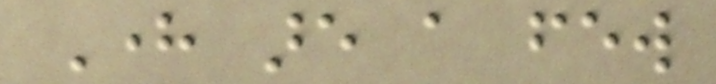Here are a few
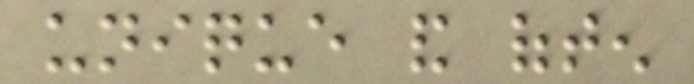unique and often
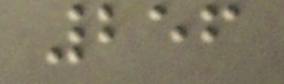256
